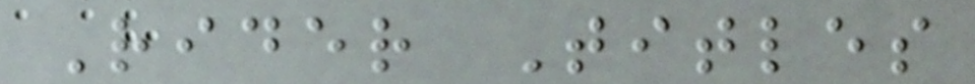Rider Titles
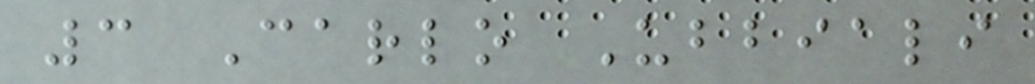3 Carlo Ubbiali
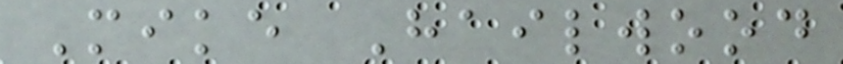Mike Hailwood
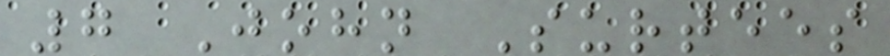7 John Surtees
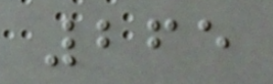265
